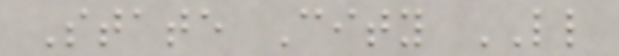State City LL
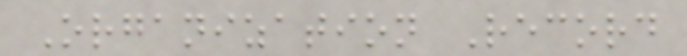Organization Record
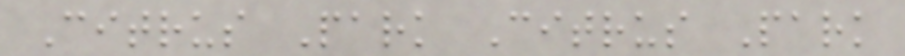Citrus Park Citrus Park
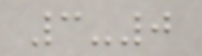3-0
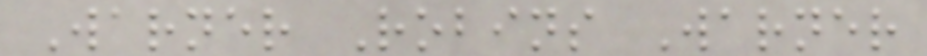Warner Robins Warner
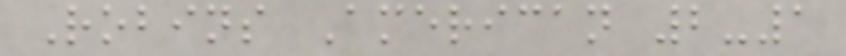Robins American 2-1
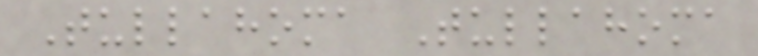Tullahoma Tullahoma
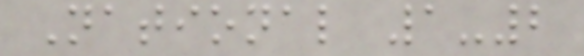National 1-2
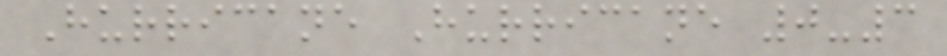Hurricane Hurricane 0-3
